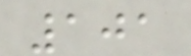101
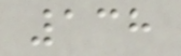138
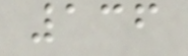136
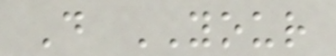D YOUR
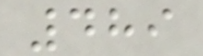489
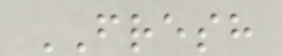FRESH
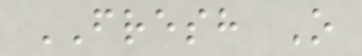FRESH O
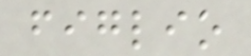figlio
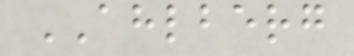AHLBERG
